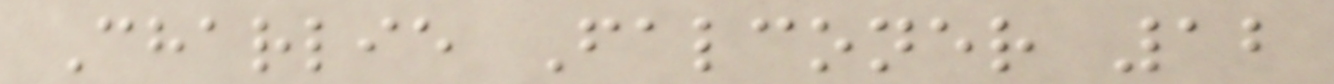Charlie Falconer 12
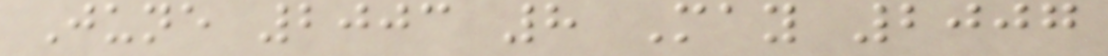June 2003 8 May 2007
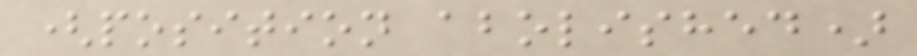(position abolished)
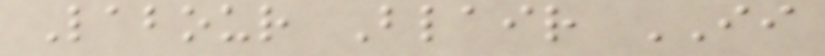Labour Blair II
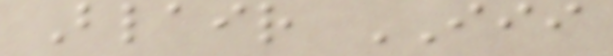Blair III
